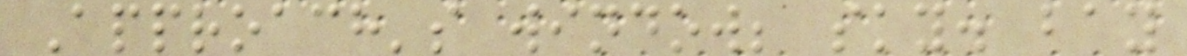Approach's window; sky. bay
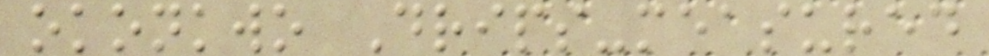okonkwo Drips-measured
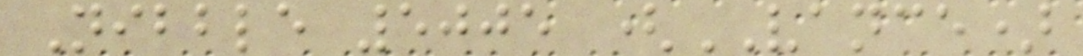Nibble 5005 (VANCE)
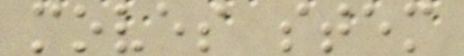moves stem
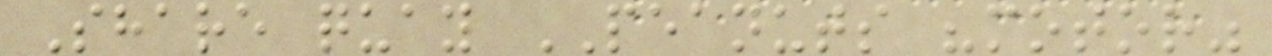Share quay PEANUTS "motor"
